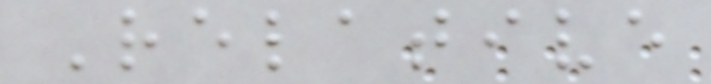Relative
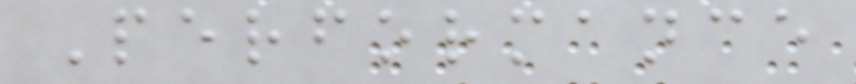Performance
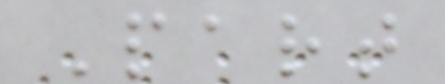Part
